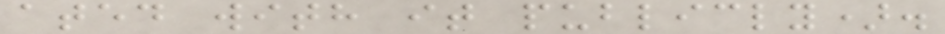ated with it publicly).
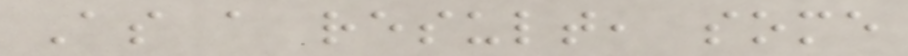As a result, some
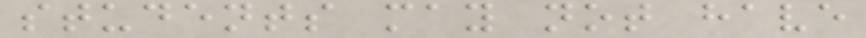students may not have
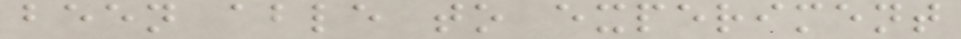been able to experiment
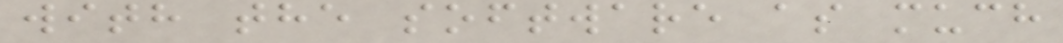with the software as much
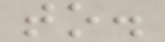to.
